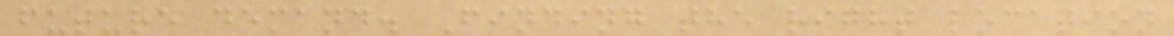future demand. Finding the right location
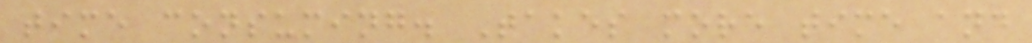time consuming. Takes more time and
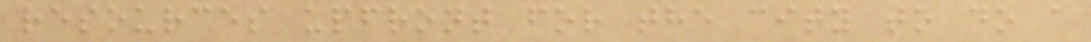resources upfront for the city to do a
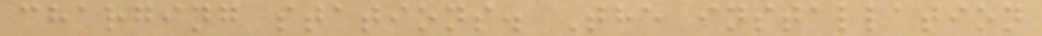charging stations. The installation
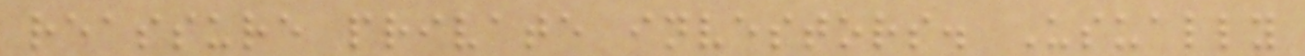reassure private investors. Usually
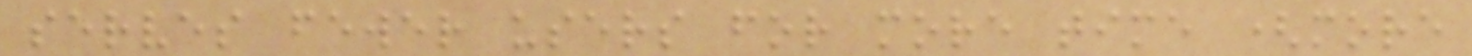serves fewer users for more time (more
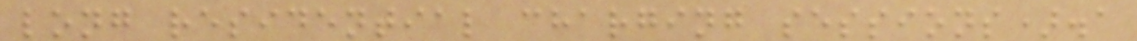long residential charging sessions).a
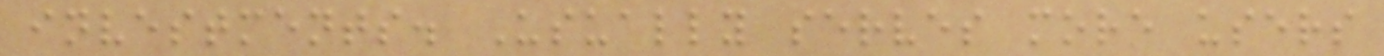investments. Usually serves more users
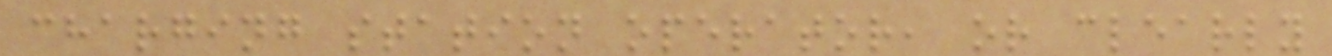charging station operator, or clearly
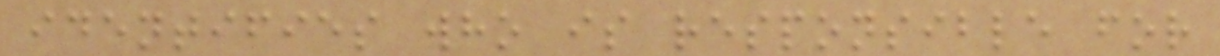identifies who is responsible for
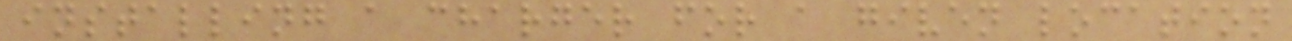installing a charger for a given location
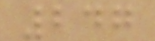247
